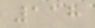118
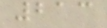213
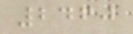2460
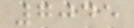7045
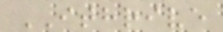ITHRIVE
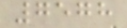7578
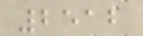2512
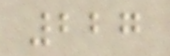227
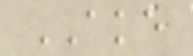AKE
